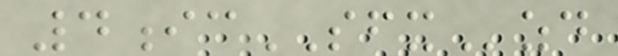4icSFXzd
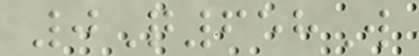0Q658W
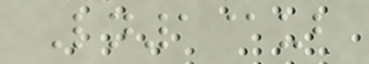Ln1@ub
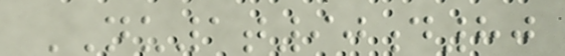NU1t90d80
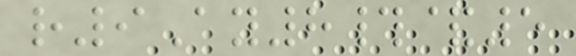r9Ay8#&5
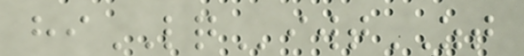hiLQiwtZT
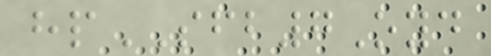hpSFB7Oyd
